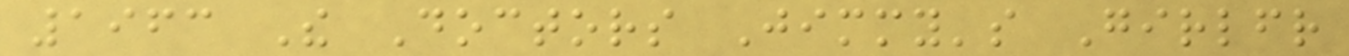1963 The Doctors Jimmy's Girlfriend
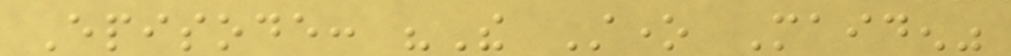Episode: "The Stone Maiden"
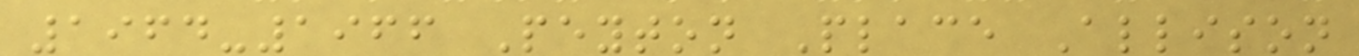1964-1966 Peyton Place Allison
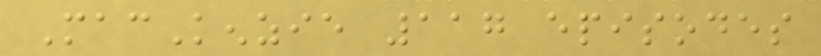MacKenzie 117 episodes
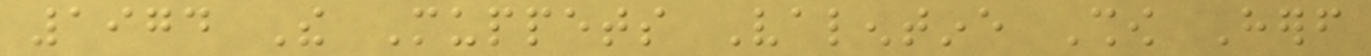1974 The Muppets Valentine Show Herself
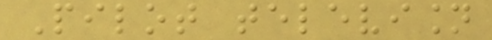Pilot television
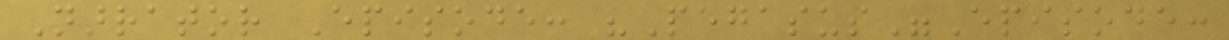Narrator Episode: "Pegasus"Episode:
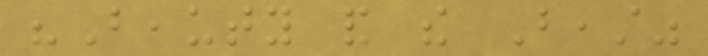"Beauty and the Beast"
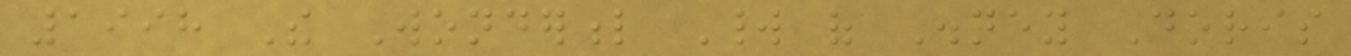1998 The Wonderful World of Disney Doris
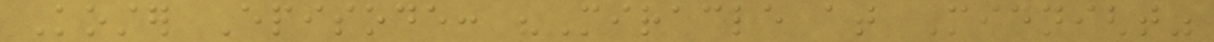Koster Episode: "Miracle at Midnight"
